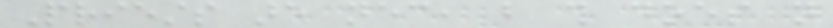Priests are necessary, but this does not
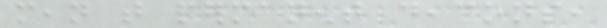mean that permanent deacons,
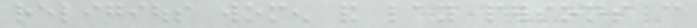religious women and lay persons can
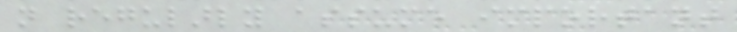not regularly assume important
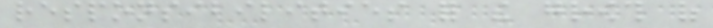responsibilities for the growth of
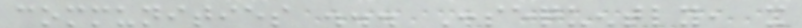communities ... Consequently, it
